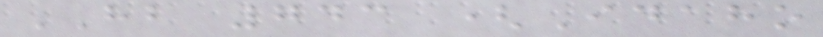HB 743 (Idaho
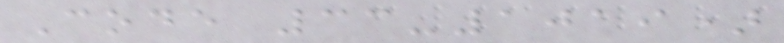Code 33-1019)
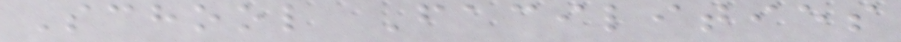School Facilities
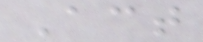Act
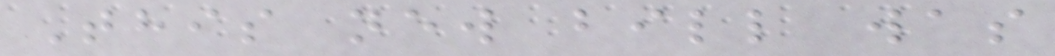This new bill was
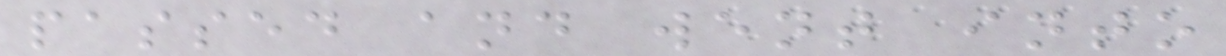passed and went into
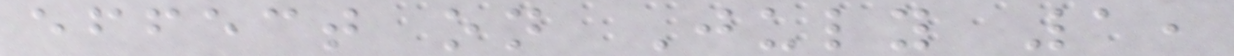effect on July 1,
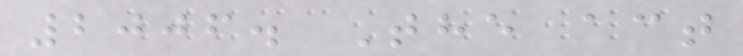2006. The act
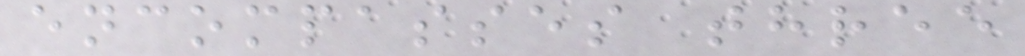encompasses three
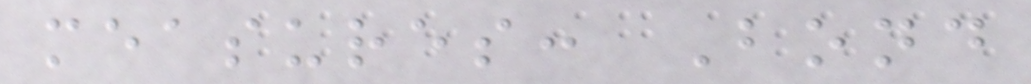measures: Bond
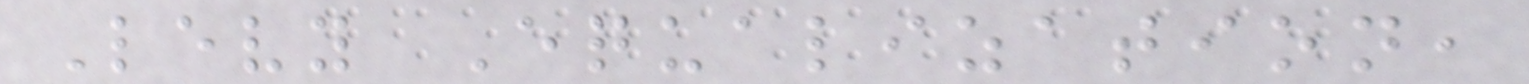Levy Equalization,
